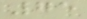75
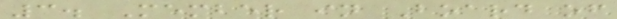3. Member in Board of
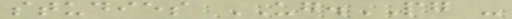studies UG.PG -
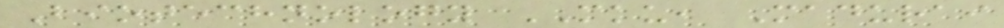Biotechnology MKU, Madurai
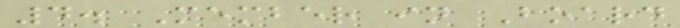4. Member in Board
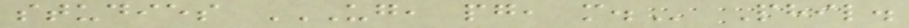studies UG, PG, M. Phil.
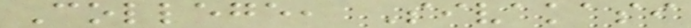College, Sivakasi
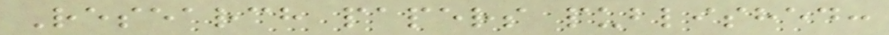Research papers published:
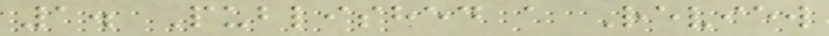1. Published a Review
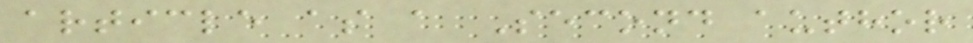article as a Second author
